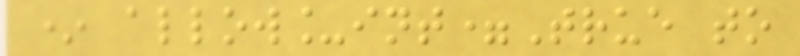* allow_int=True to
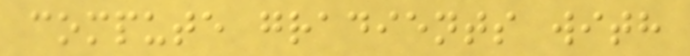compute gradients with
